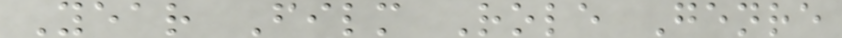Year Film Role Genre
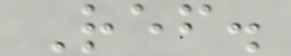Ref.
